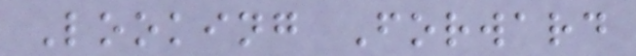Looking Forward
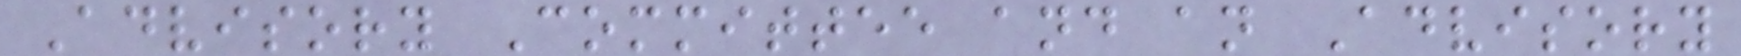Advisory Committee and an Advisory
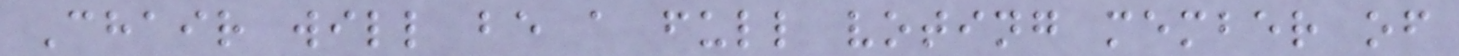Chair will be a full voting member of
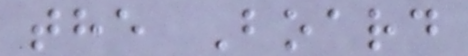the Board
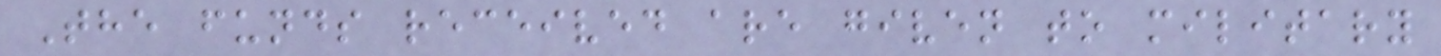The funds received are given to military
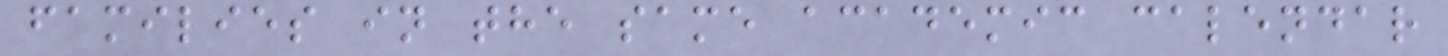families in the same academic calendar
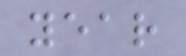year
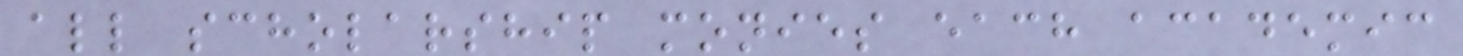all scholarship monies each academic
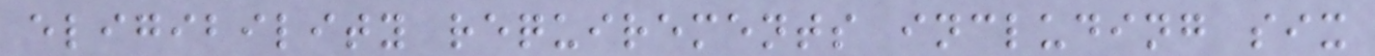eligibility requirements including six
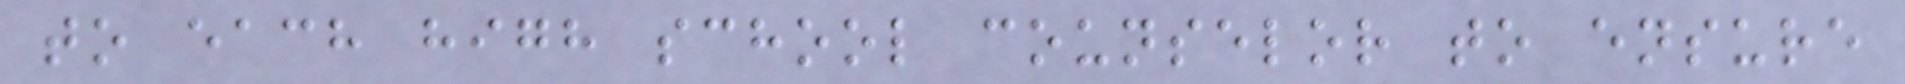to each high school counselor to ensure
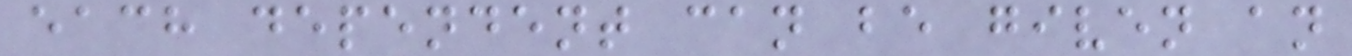each dependent can be given an
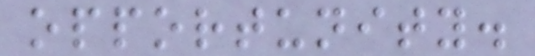opportunity.
